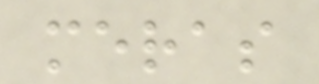meras
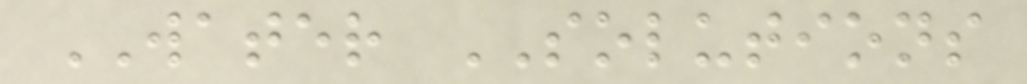WATER SOLUTIONS
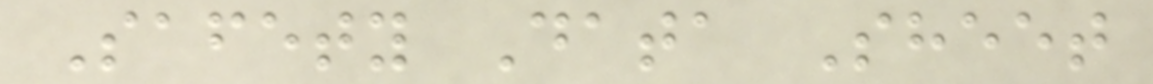Safety Data Sheet
